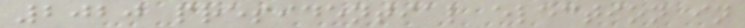2020 presidential election in
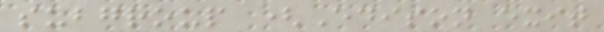subgroup (Edison exit
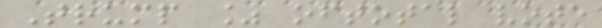Trump % oftotal vote
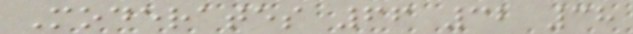Moderates 66 32 38
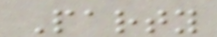Party
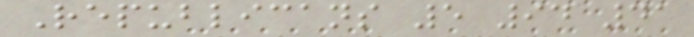Republicans 5 94 41
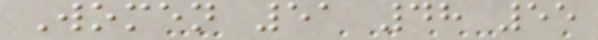Women 51 48 55
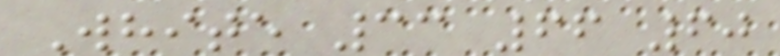White 33 66 60
